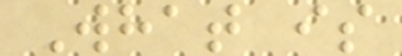What is
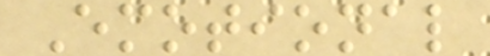Emotional
